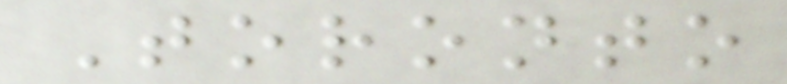Toronto
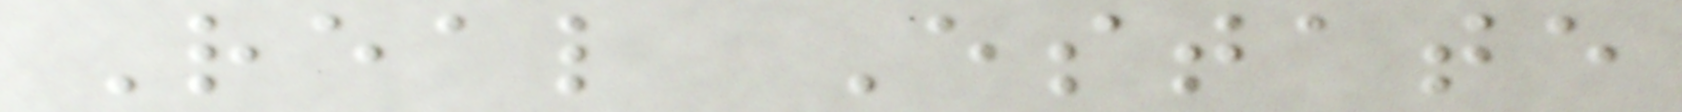Real Estate
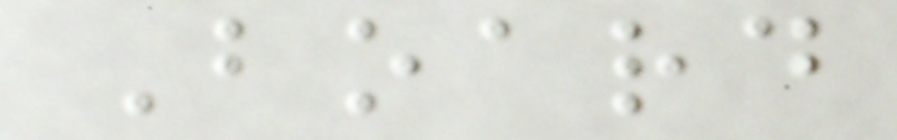Board
